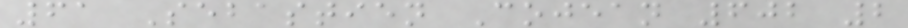61 Sebastien Cojean 602 2
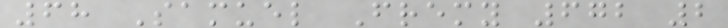68 Samuel Fremy 672 2
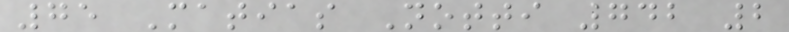75 Matias Notti 742 2
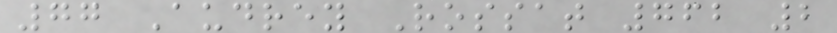77 Audrey Rossat 762 2
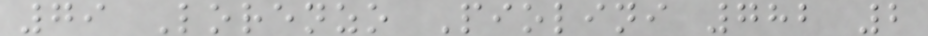79 Lorenzo Piolini 782 2
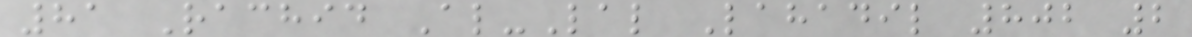81 Rachid Al-Lal Lahadil 802 2
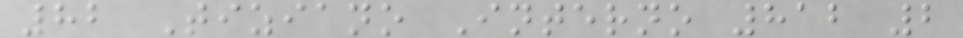82 Tiziano Interno 812 2
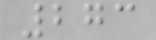273
